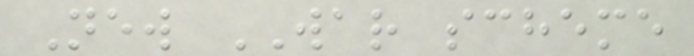New WAR scheme
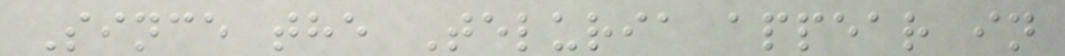Since the Teluria appear in
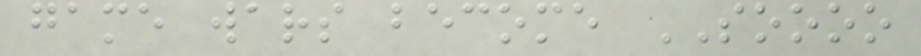game wars become SOOOO
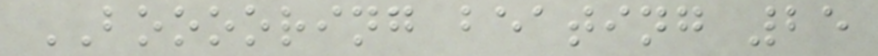BOOOORING beating 25
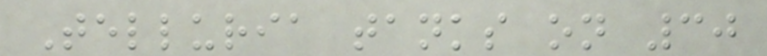Telluria tanks on 30
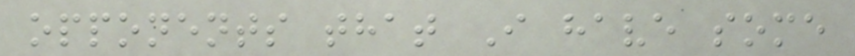opponents that I have some
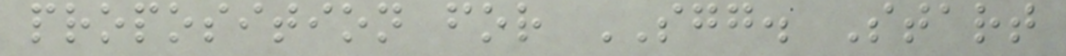proposition for SGG. Start
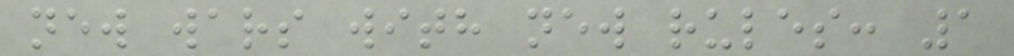new wars with new rules: 1
